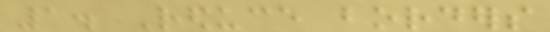1. Reduce borders
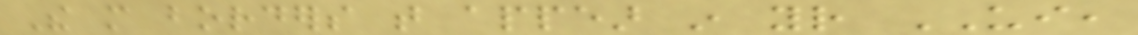The more borders that appear in your UI,
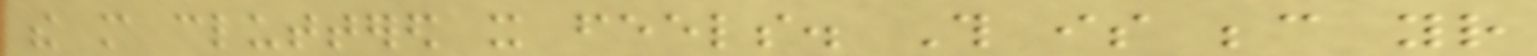the more cluttered it feels. This is because your
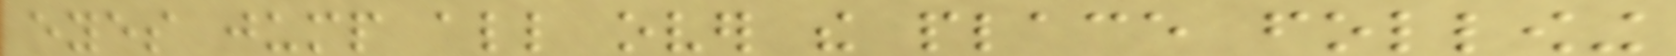eyes jump all over the place following
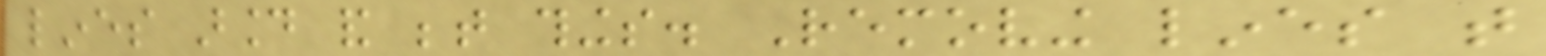lines around and between things. Removing lines that
